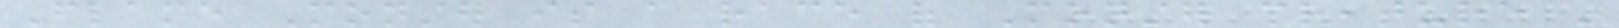Flame Monster is a race of Monster creature in
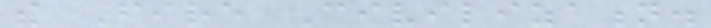the Fire Civilization.
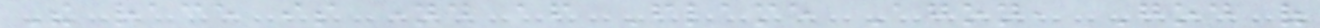The race is named after Flame Agon, God of
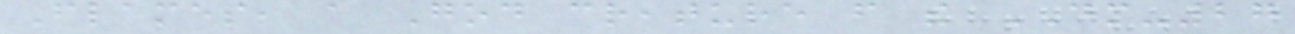Flames, a God creature from the DM-27
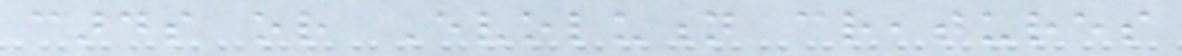cards or Evolution creatures
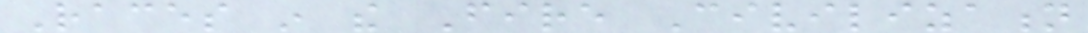Races in the Fire Civilization
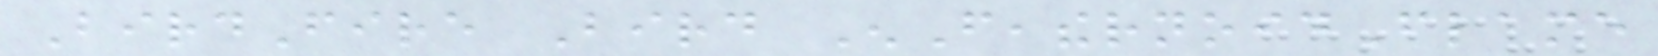BirdFire Bird EnFeathernoidFlame
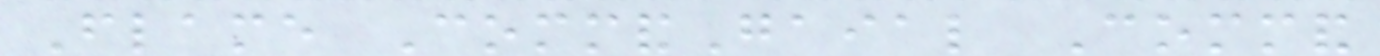Flame CommandGaial Command
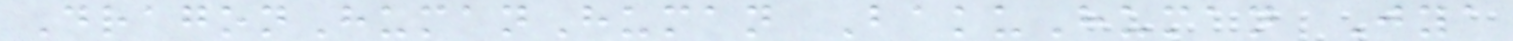DragonHumanHuman BakuHuman Jya
